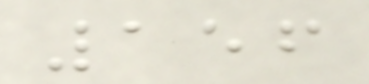156
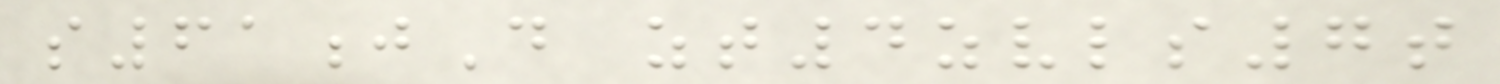s61jD zt4zvls7t
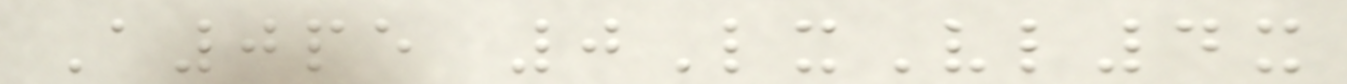A0pe 0LxVl4x
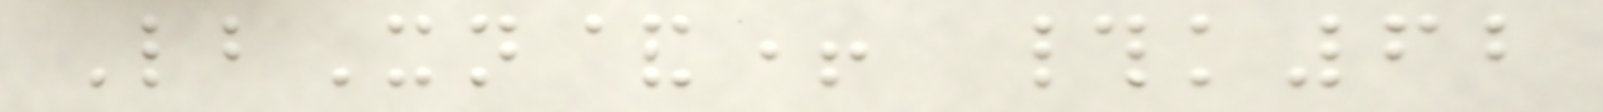LbXn&+ #k62
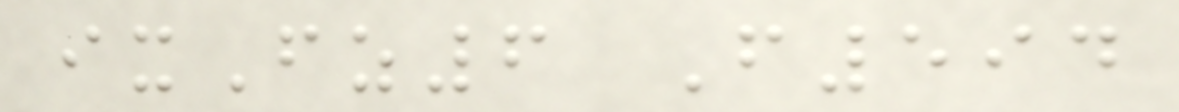ixFz6 F594
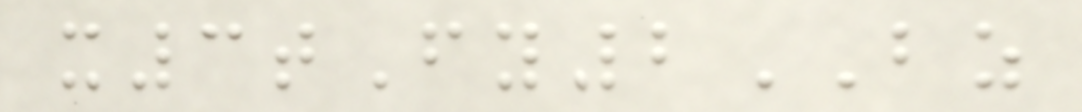x3tFy2BZ
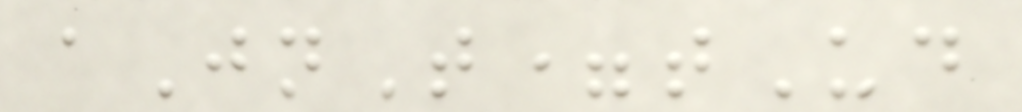aJnT=tUd
